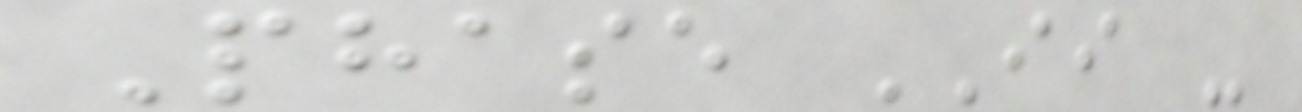Phase II -
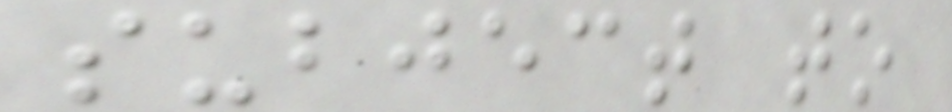subject to
